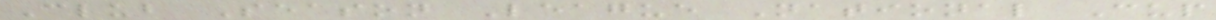Club Season League National Cup
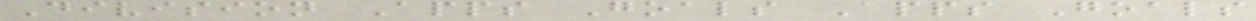Division Apps Goals Apps Goals
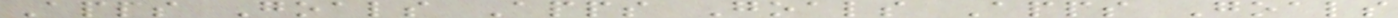Apps Goals Apps Goals Apps Goals
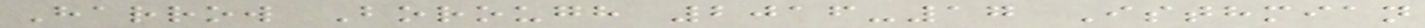Harrow Borough 2016-17 Isthmian
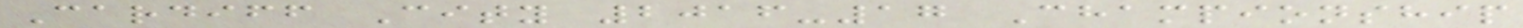Cardiff City 2016-17 Championship
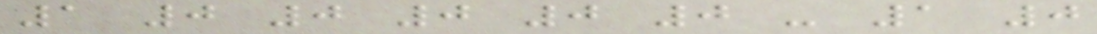1 0 0 0 0 0 - 1 0
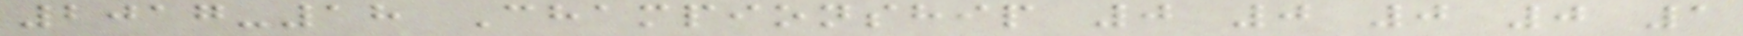2017-18 Championship 0 0 0 0 1
